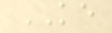KE
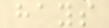hays
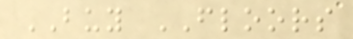BUY FLOORS
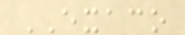EXACO
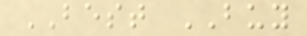BEST BUY
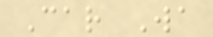Car Wa
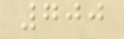700
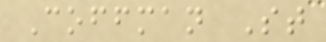Coffman St
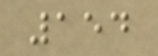154
